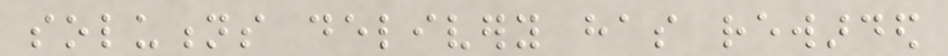solutions delivery has rewarded
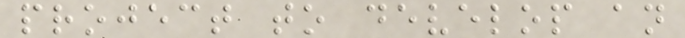project to develop an
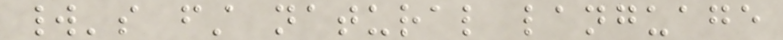world's first natural language
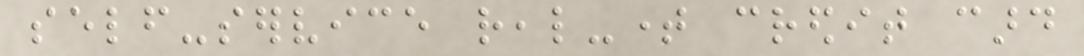self-service real-time credit card
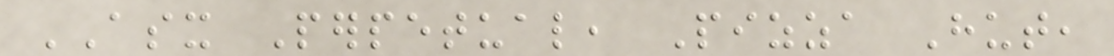ASX Perpetual, Pizza Hut,
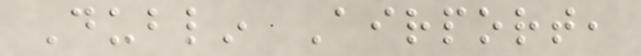Dublin Airport,
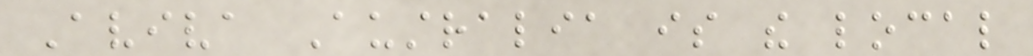Aviva Australia is the local
